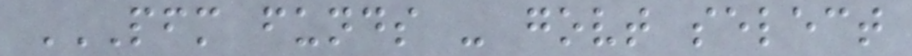PFM FUNDS - GOVT SELECT
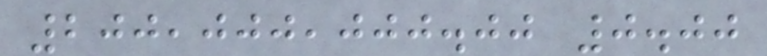200,000,000.00 0.00
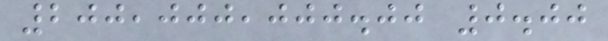200,000,000.00 0.00
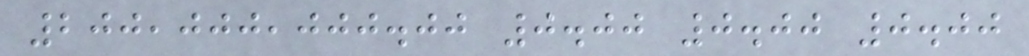200,000,000.00 0.00 0.00 0.00
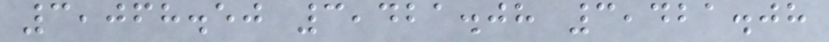3,068.50 3,421.08 3,421.08
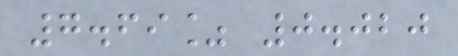7.69% 0.020
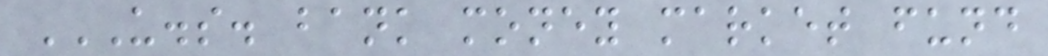U.S. BANK MONEY MARKET FUND
